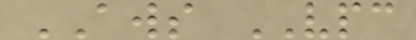AWS VPC
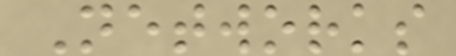Networks
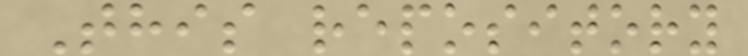This repository
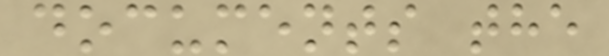documents the
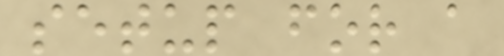setup for a
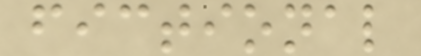fictional
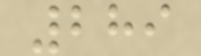289
